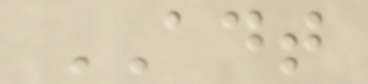ADT
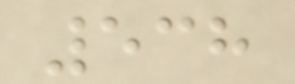538
